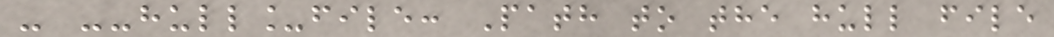- --hull_file: Path to the hull file
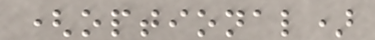(optional)
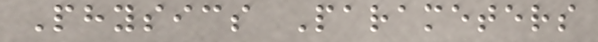Physics Parameters
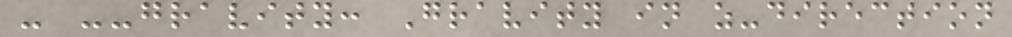- --gravity: Gravity in z-direction
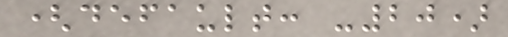(default: -20)
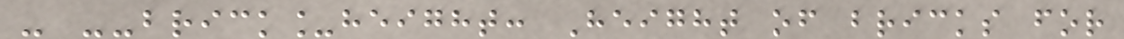- --brick_height: Height of bricks for
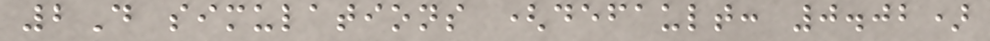2D simulations (default: 0.02)
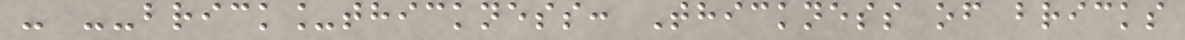- --brick_thickness: Thickness of bricks
